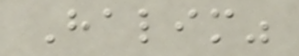Halim"
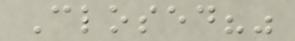Closed?"
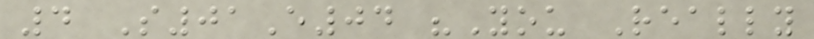4 S01E04 "You Really
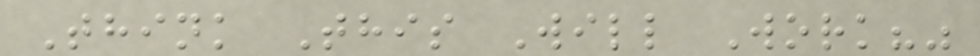Think This Will Work?"
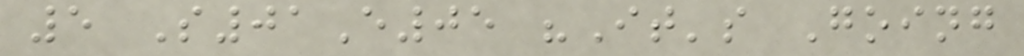5 S01E05 "It's Going
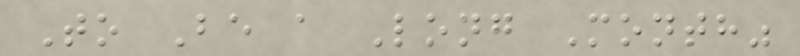To Be a Long Month"
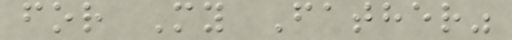for My Father"
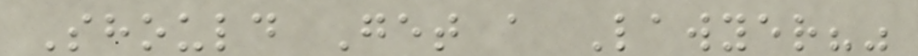Should Get a Lawyer?"
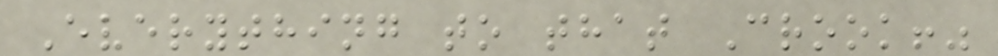Everything to that Crook!"
